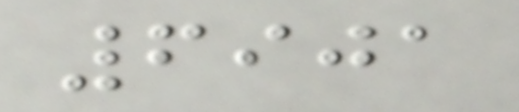6901
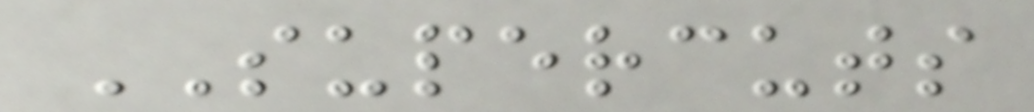SUPERCUTS
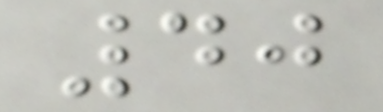40
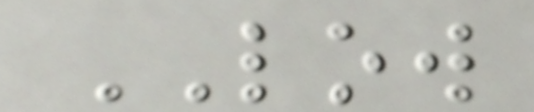LOW
